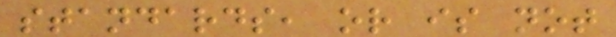standards, or is not
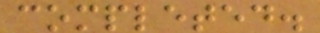completed.
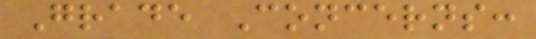Grade Concerns:
